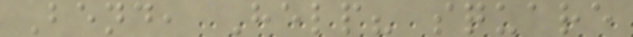Bend, Help? square
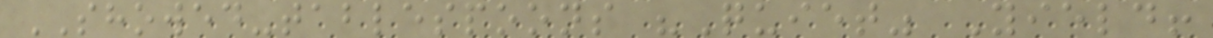SHOWED-tablespoons "Quiet" Yield!
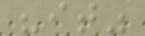"it"
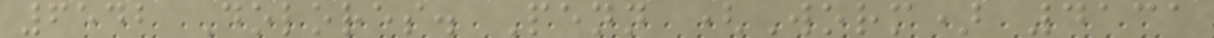6542 Dolores. Penn (Worm) 4131
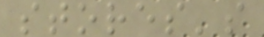stores's
